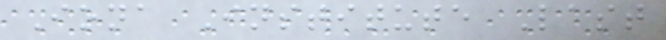Iona Institute Last
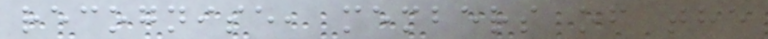recognise, members of the
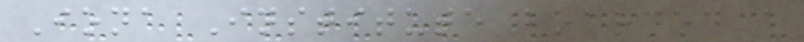Iona Institute boarded a
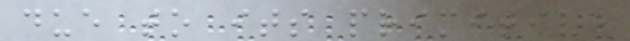due to its primitive
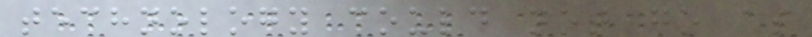technology could not go as
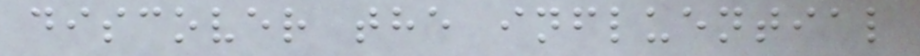discover the influential
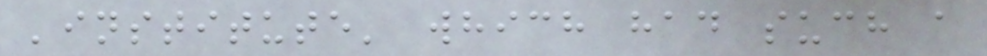'institute' which had such a
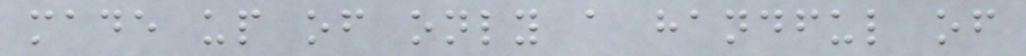made up of only a handful of
